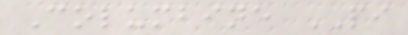Columbine PI
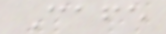Cafe
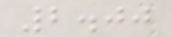2.00
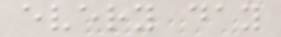every day
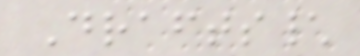Drafts\
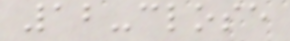12-close
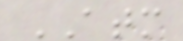ATM
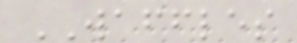WAFFLES
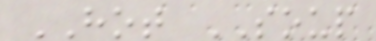HOT SOUP
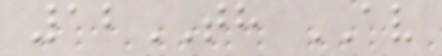12TH AV
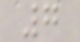7
